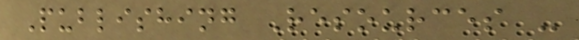Publishing Resources -
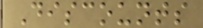Discounts
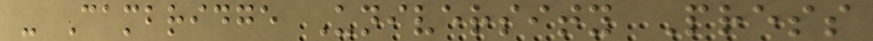- Cambridge University Press
